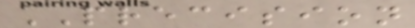PRECISION
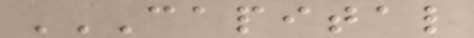CAPITAL
